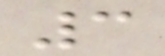3
